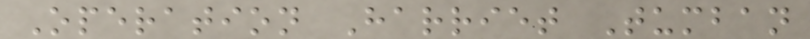Operation Harriet Tumban
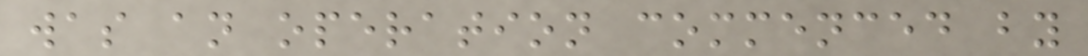was an operation commenced by
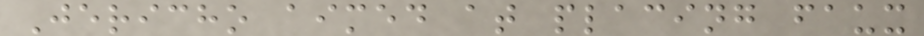Jericho aimed at placing faux
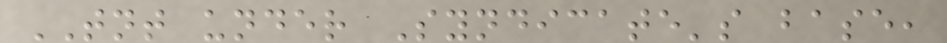TNT under Syndicate's base,
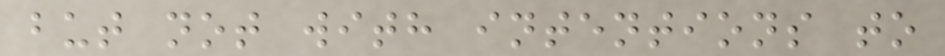but not with intentions to
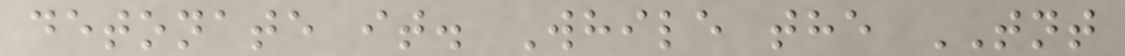detonate it. While the TNT
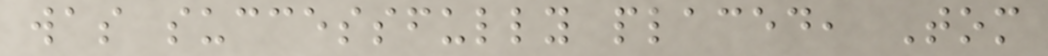was successfully placed, Tom
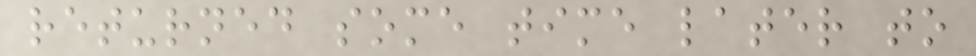returned some time later to
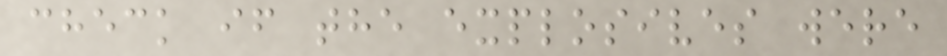check if the explosives were
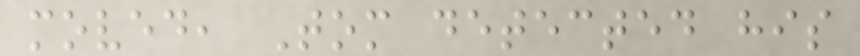moved, Tom detected his
